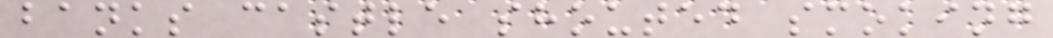banks castle shouted smoking
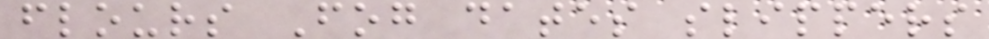flours Fog dates slippers
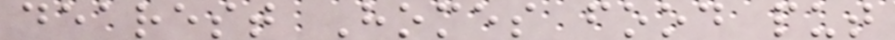dearest Homes food put
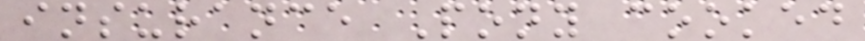insurance Pony cooked
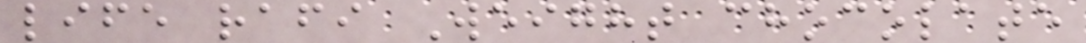life rafi Weight chocolate
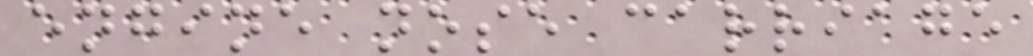engine nose carriage
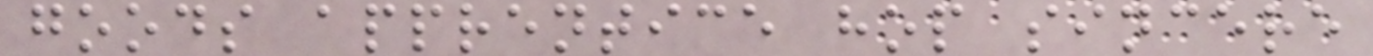goods apprentice hop sincere
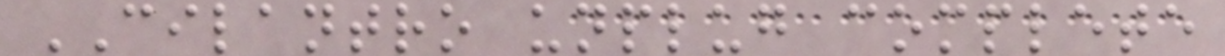CILANTRO unplug complete
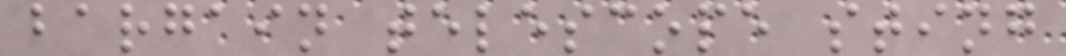bargain telescope sting
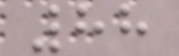88
